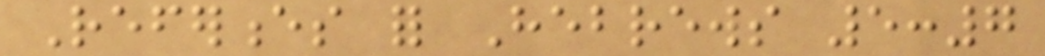References for Hebrews 5:7
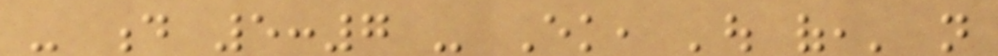- d 5:7 - Ek, 'out of,' not
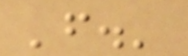'from.'
